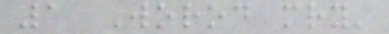1 Worod mry'
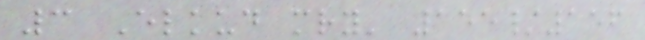3 Elkud mry' 155/156
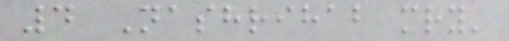4 Nashrihab mry'
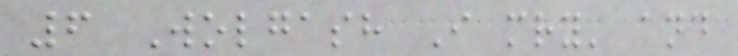6 Wolgash I mry' and
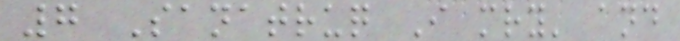7 Sanatruq I mry' and
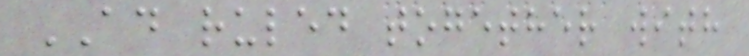AD ruled together with
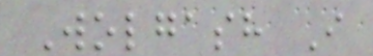Wolgash I
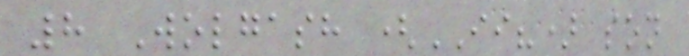8 Wolgash (II?) son
